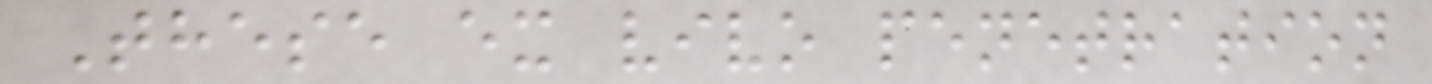These ex vivo penetration
